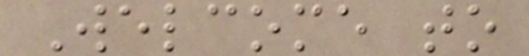Welcome to
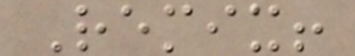Remix!
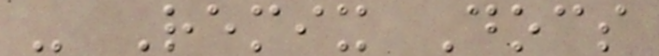- Remix Docs
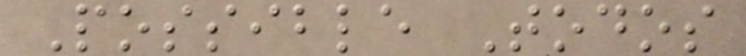Possible Todos
